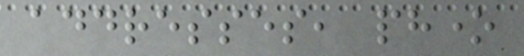addresses, phone
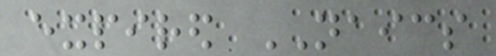expired NAICS
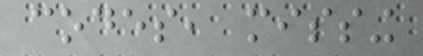codes, missing
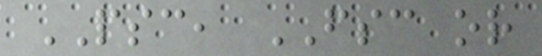PSC, FSC or
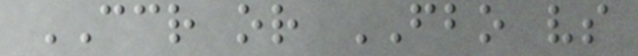CCR or FBO vs
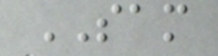SAM
